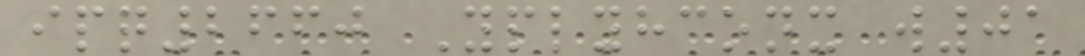ipq2660 Yplyhconx w01
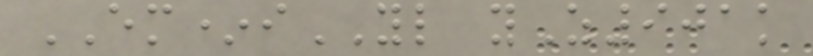EM*iYL yZ901k
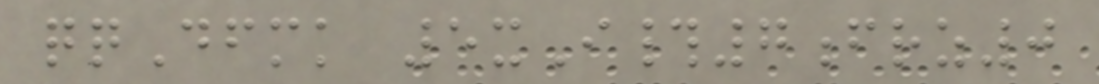qqDfmk 5xI#7frz0
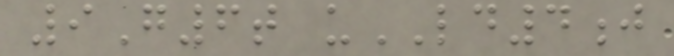9G6t uLD4j
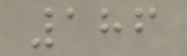186
